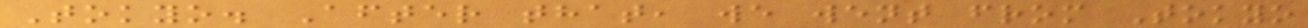Tokyo. After that, we went from Tokyo
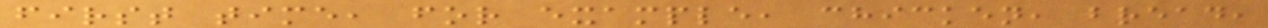first time, for example, chicken, bread,
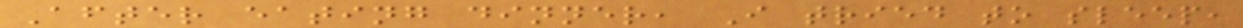After eating dinner, I tried to sleep,
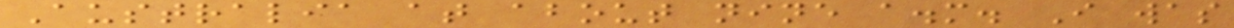Australia at about nine a.m. I was
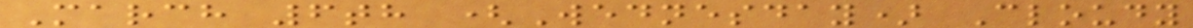March 6th (Wednesday) Cloudy
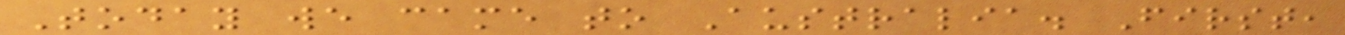Today we came to Australia. First,
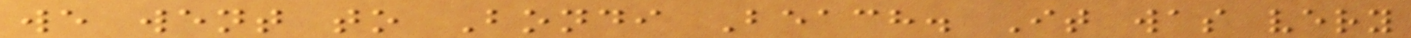we went to Bondi Beach. It was very
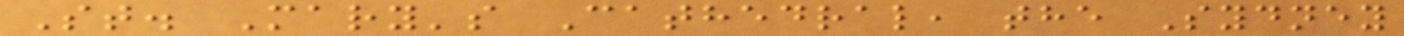St. Mary's Cathedral, the Sydney
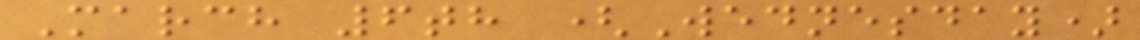March 6th (Wednesday)
